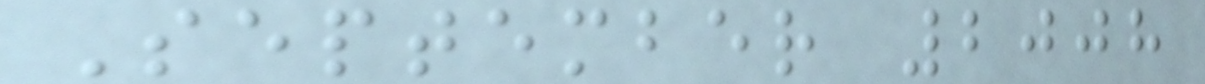September 2008
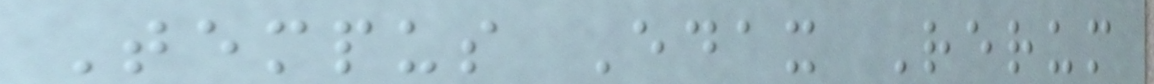Tempus Edax Rerum
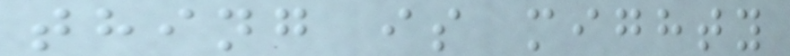thing is mighty
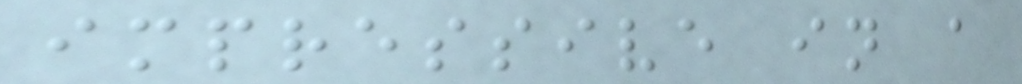impressive in a
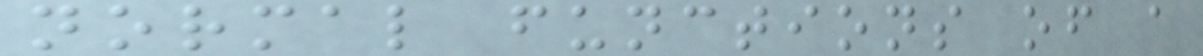normal functions of a
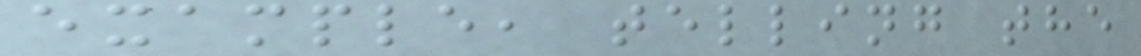example, telling the
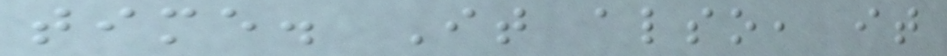time. It also, it
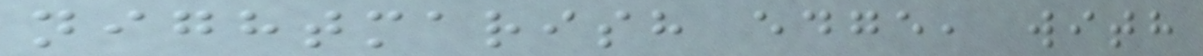nightmarish edge, with
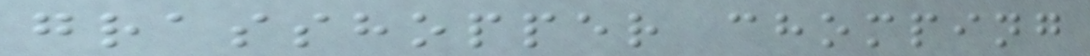grasshopper chomping
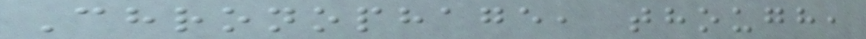Chronophage, though,
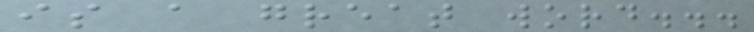is a great word...
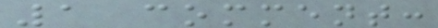1 comment:
